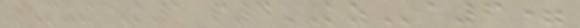tMx3K1 p4KZa6=
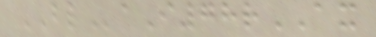BLaI78rAX
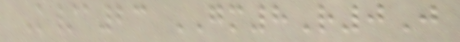K/a23 GM8R0J
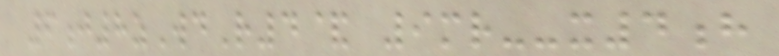6j8zWdR4& 9mr--x4h
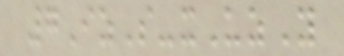7IzS-xUzY
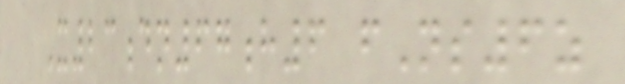X23dn67h6 fNs6z
